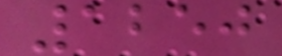1250
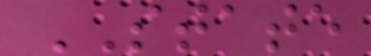STATE
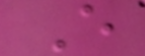E
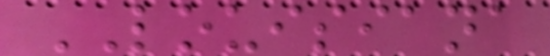LOUISIANA
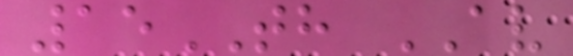15TH AV
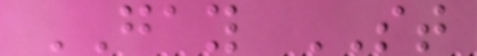GAY ST
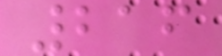216
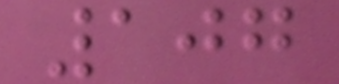107
